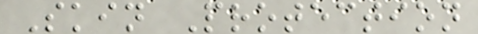Skin Protection
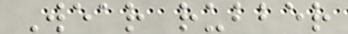Wear rubber
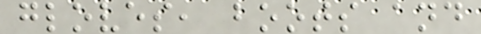gloves, boots and
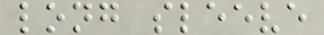long sleeve
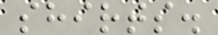shirts.
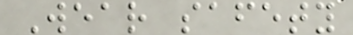Wear safety
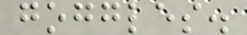goggles.
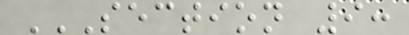SECTION 9:
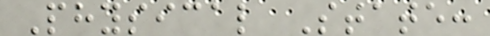Physical State:
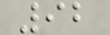92
